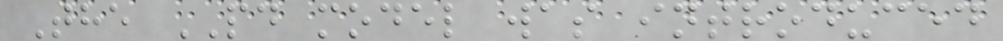The PD model was introduced
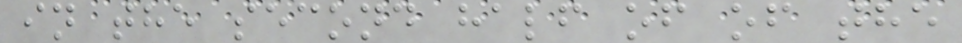in the second half of of the
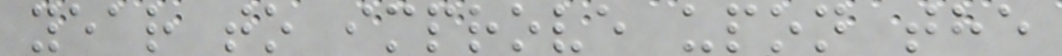year to improve upon the
